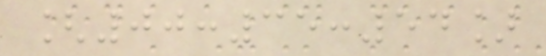[00:35:54]
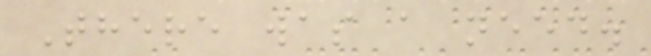There was a need.
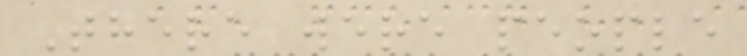There were people
